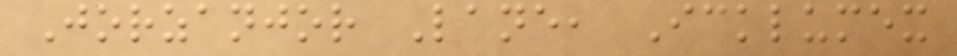Jorzanjor Lane, Icklumex
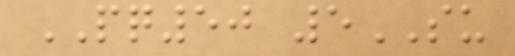PQ50 5SU
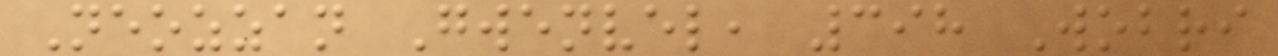Neozzan Gwenvel, 398 Wobri
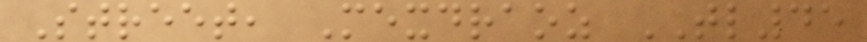Street, Mexdraoz TL45
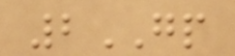2GP
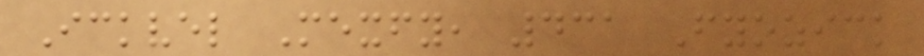Ickvel Mexfy, 431 Fyozick
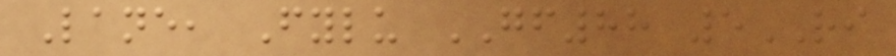Lane, Fylu GF88 5RI
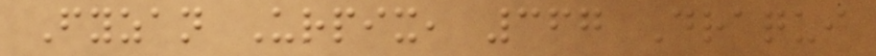Fyzan Urpix, 367 Draqui
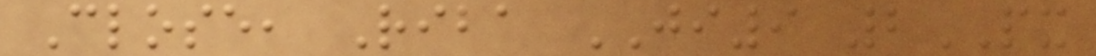Close, Riba JI9 2PX
